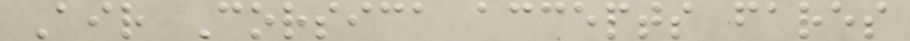Air Corsica accepts fares
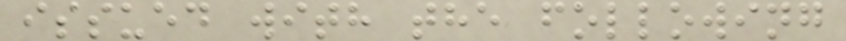issued with the following
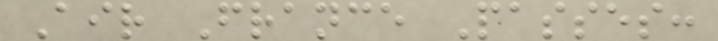Air France Passes:
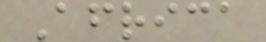Africa
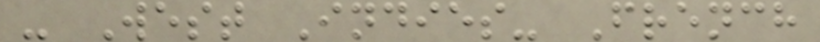- West Indies- French
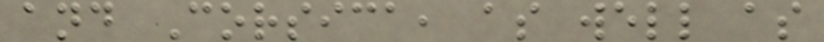and Corsica, as well as
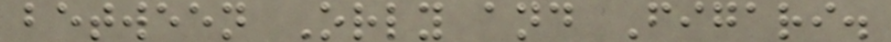between Orly and Figari.
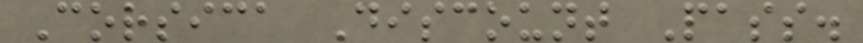Corsica Discount Pass.
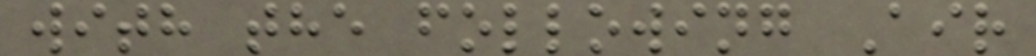with the following Air
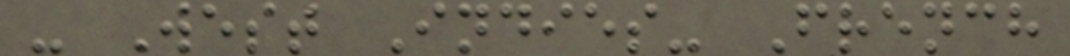- West Indies- French
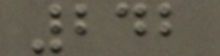242
